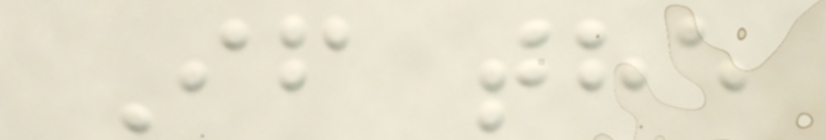If the
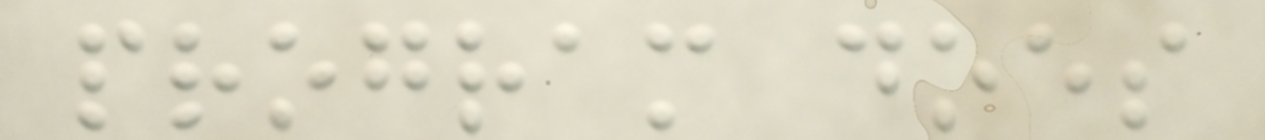program does
